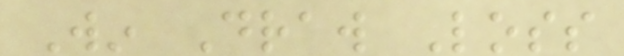Win Draw Loss
